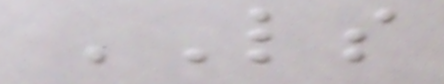LS
